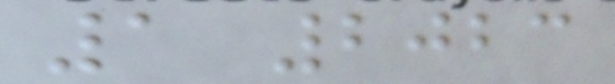1 2023
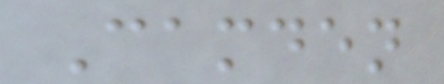Camden
